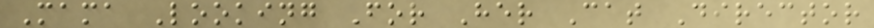Mama Looking For Her Cat Director
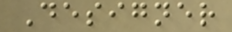Designer
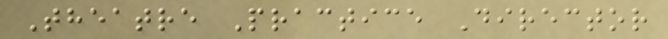Theatre Practice Director
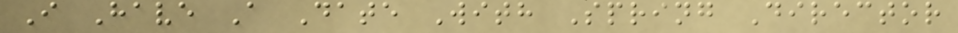I Have A Date With Spring Director
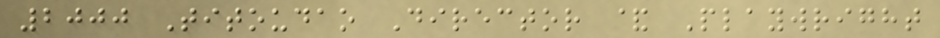2000 Titoudao Director & Playwright
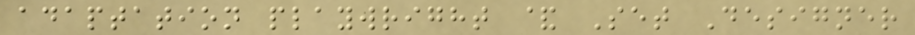adaptation playwright & Set Designer
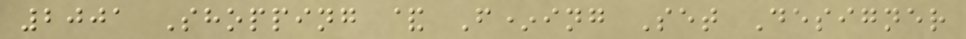2001 Shopping & F*ing Set Designer
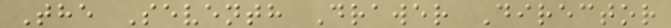The Seventh Drawer Director
